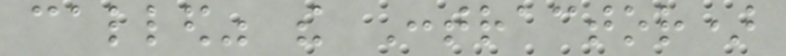called" the Contractor)
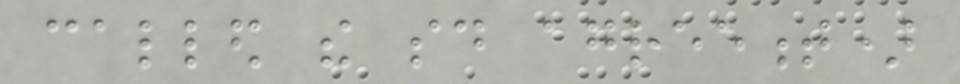called the said agreement)
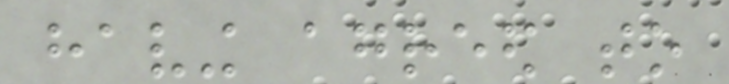having agreed to
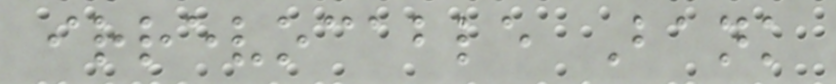irrevocable Bank
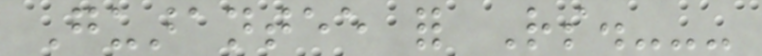Guarantee for Rs.---
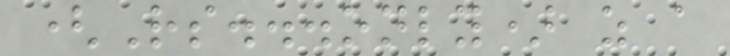(Rs...only) as a
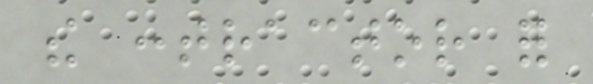the contractor for
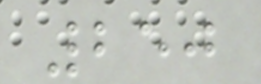250
